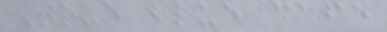True blue cafe
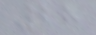28
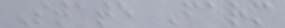State Farm
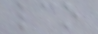lco
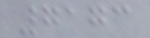7173
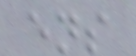ens
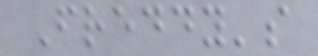Freddy's
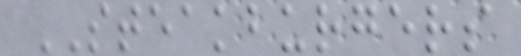STEAKBURGERS
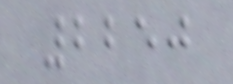2250
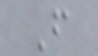F
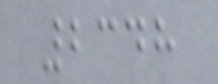2348
